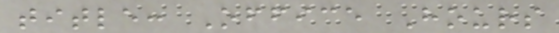title: Office Hours
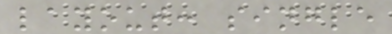layout: single
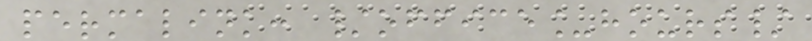permalink: /office_hours/
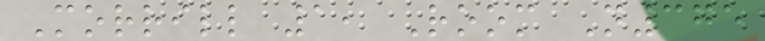Morrill 1, Room N375
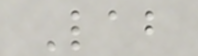Lab
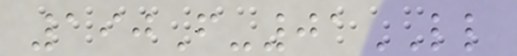190F-01LL
